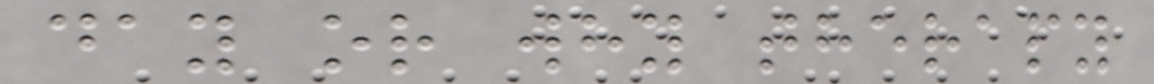day or why therapy
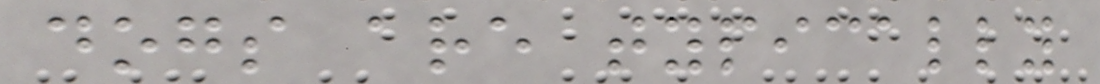dogs are typically
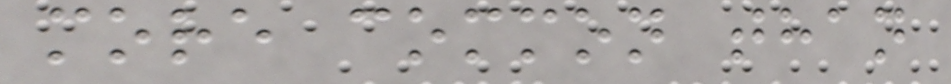more common than
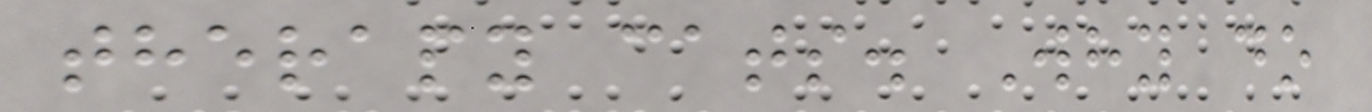therapy cats. Why do
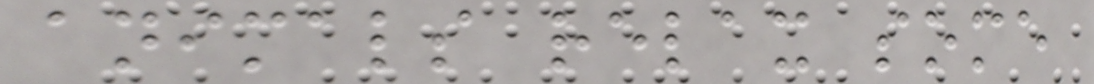animals relax some
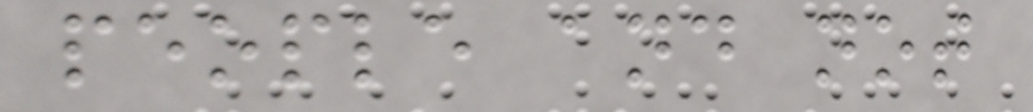people and not
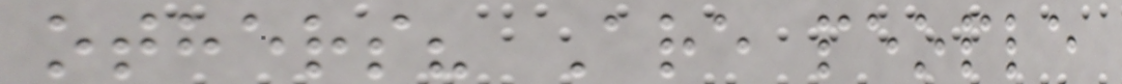others? Are people
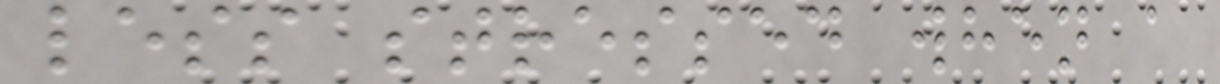less stressed when a
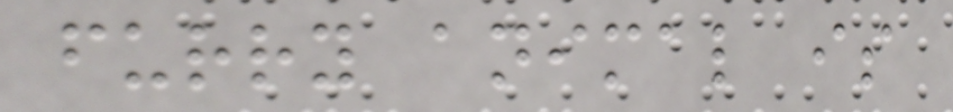furry animal is
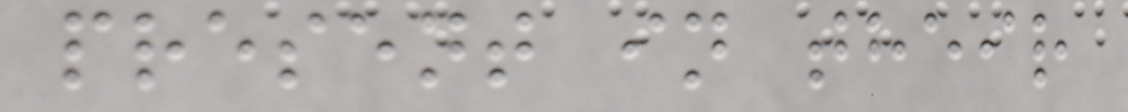present in their
